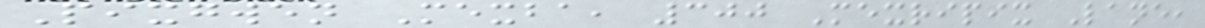Pixgwen Mexba, 300 Mexripix Lane,
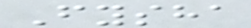Fysha
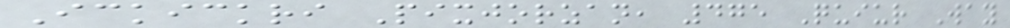Ickickri Pixjorzan, 475 Quiur Way
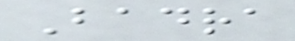Badra
